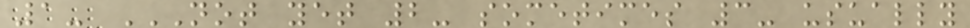1- NOT YET 2- SOMETIMES 3- USUALLY
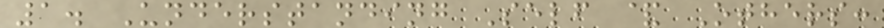1. Understanding Self & Others:
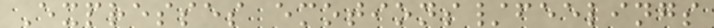Expresses emotions/feelings
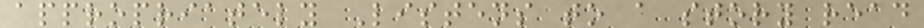appropriately Listens to a story read
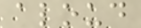aloud
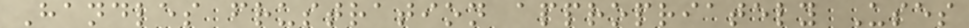Handles frustration appropriately Uses
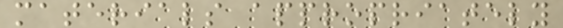materials appropriately
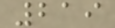219
